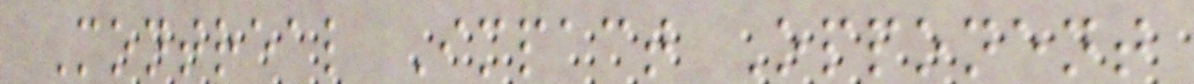Montreal Impact Opponent
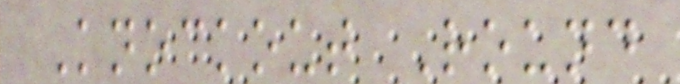Knockout Round
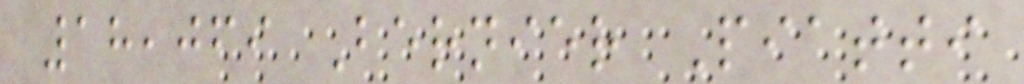18,069 Bernier Piatti
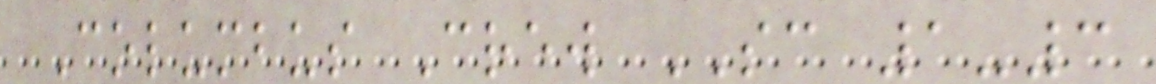Columbus Crew SC 1-3
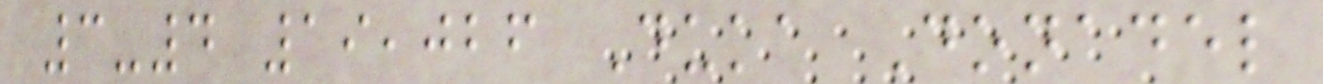3-4 19,026 Duka Donadel
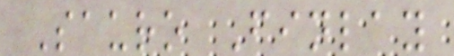Sauro Finlay
